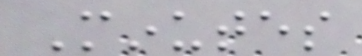Minutes
